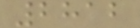2812
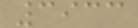3933
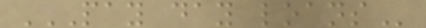PAY DAY LOANS
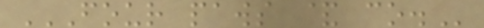FOUR PAWS & CO.
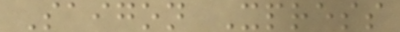Saigon Xpress
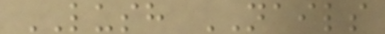LUSH NAILS
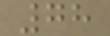78
